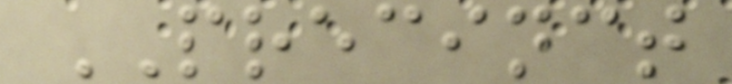PRECINCT
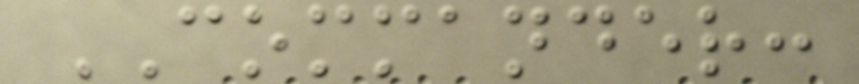COMMANDER:
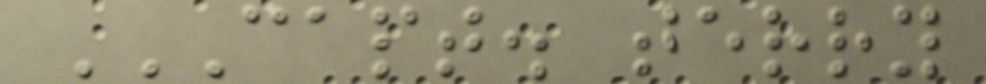CAPT. TERRY
